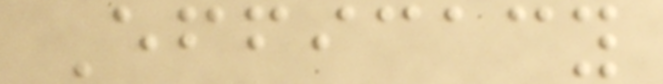Efficacy
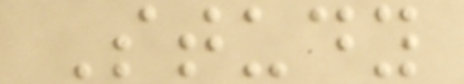Study
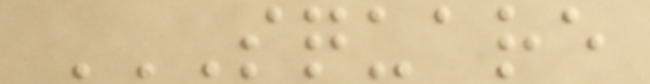SQUARE
